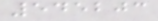545203
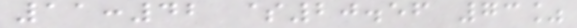11:42 $20.56 73%
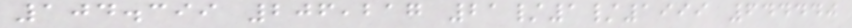104.399 206,217 21/1/1999 644440
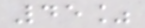45%
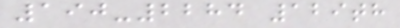190-2284 129th
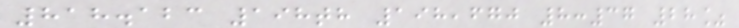818.123 198th 198,670 8:37 28%
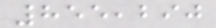855,290
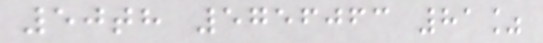50th 5756063 81%
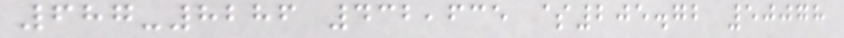687-8286 432,635 $205.72 50078
